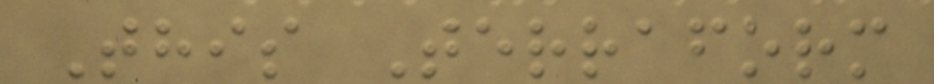This Terraform
